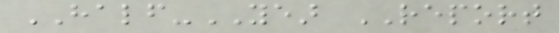HALF-YEAR REPORT
